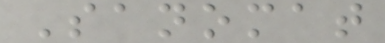Sanomat
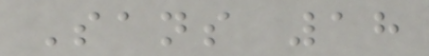Sans 18
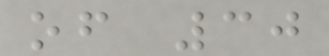of 30
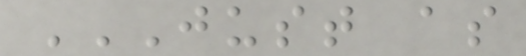JUST AS
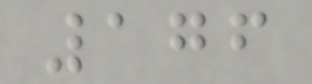176
